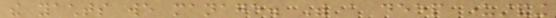the yachts we manage. With a deep understanding
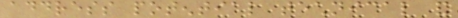address potential technical and
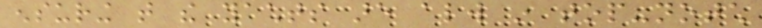ensuring that the yachts are always in top-notch
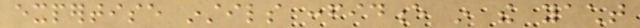expertise instils confidence in the yacht
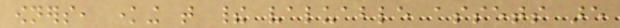owners, knowing that their valuable assets are
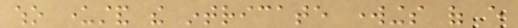who understand the intricate workings of every
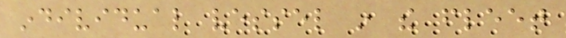individual vessel in the fleet
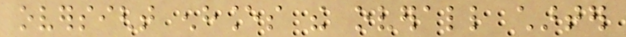oversight enhances the overall charter
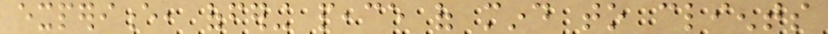experience, offering peace of mind to clients
